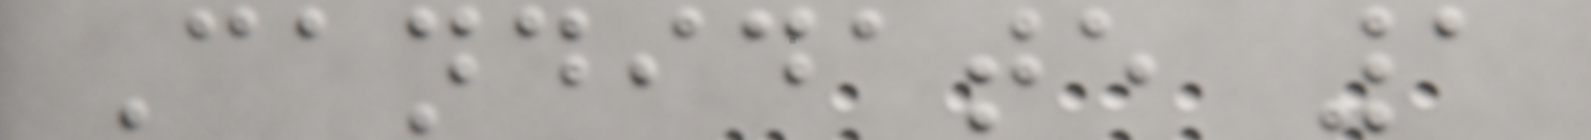Candidate 1
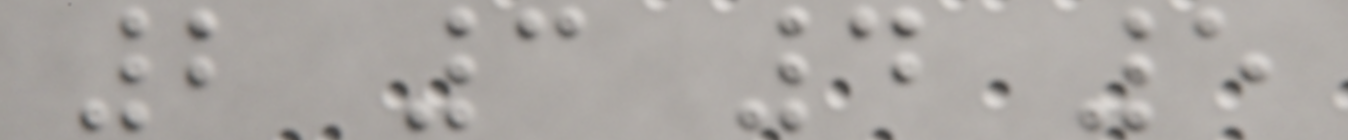2 3 4 5
